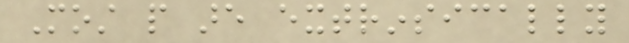Most people are extrinsically
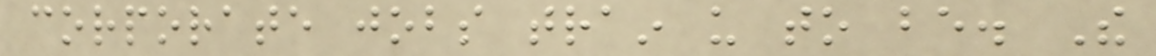corporate jobs train us to be. The
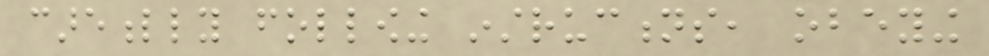carefully following instructions, obeying
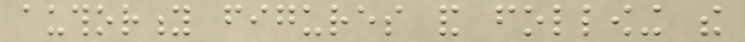authority figures and following the
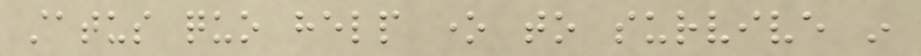status quo help one to survive in
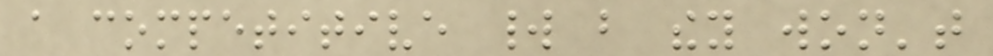a competitive world but they won't
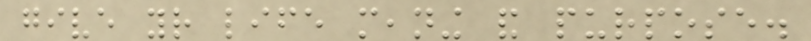give your life meaning and purpose.
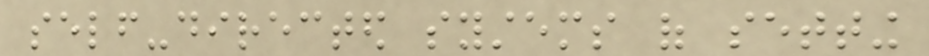self-directed systems of setting
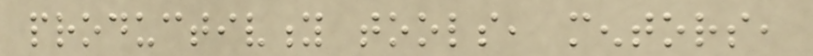productivity tools, mentors,
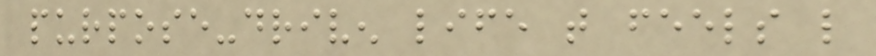purpose-driven life that feels like
